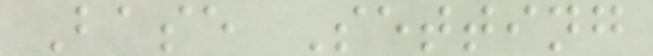Base Setting
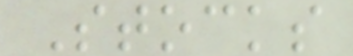Stocks
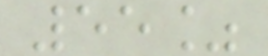55%
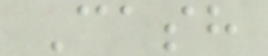Cash
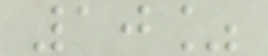10%
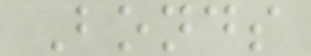Bonds
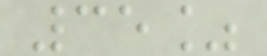35%
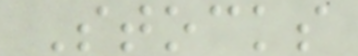Stocks
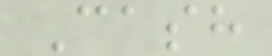Cash
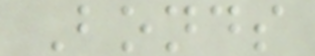Bonds
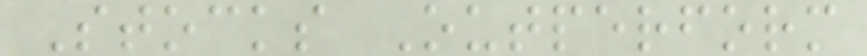Stocks Outperform
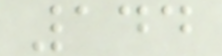144
